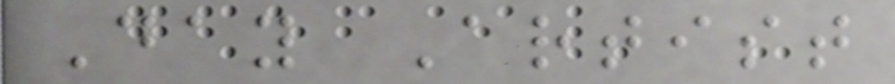Day Artist
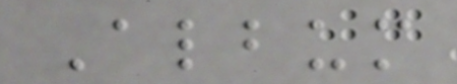Album
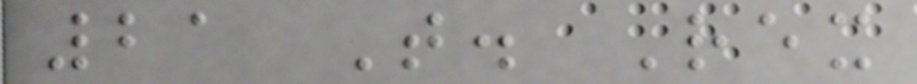21 T. Rex
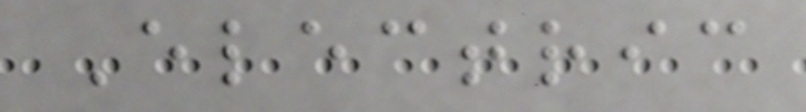Electric
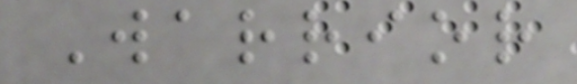Warrior
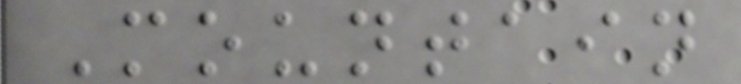Mountain
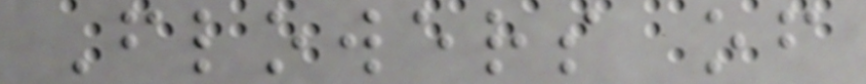Flowers of
